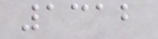1312
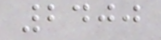2400
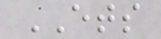ETS
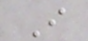I
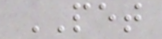PET
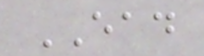EAD
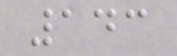143
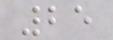25
